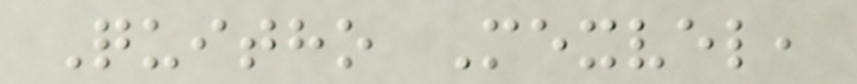Quitho Mexvel,
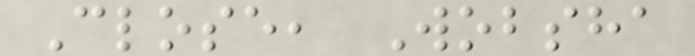Close, Wobsha
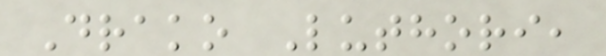Drako Luthori,
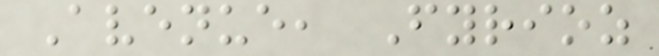Avenue, Fyrioz
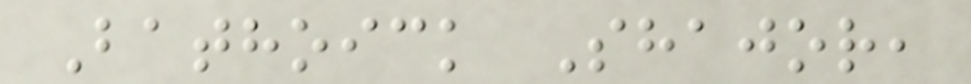Bathoick Shajor,
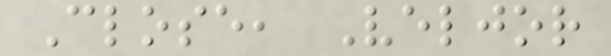Close, Veljor
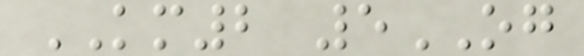KM2 5OG
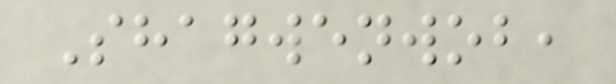Shagwenwob,
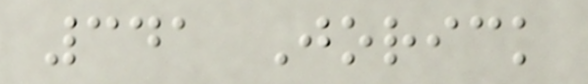341 Jorick
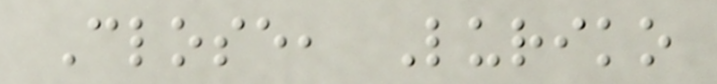Close, Luriko
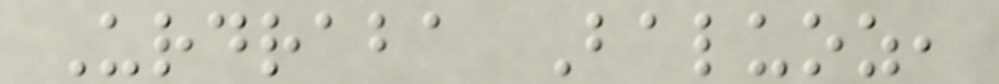Urdraba Baluoz,
